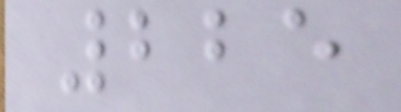225
